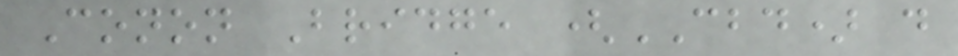Conon Bridge (CBD) d
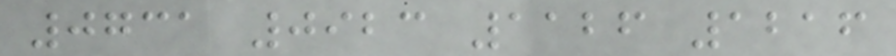0731 0923 1126 1216
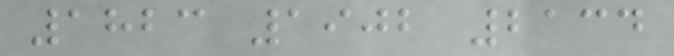1823 1902 2134
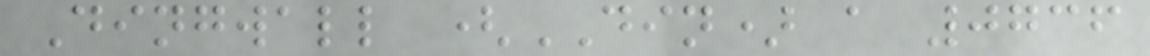Dingwall (DIN) a 0736
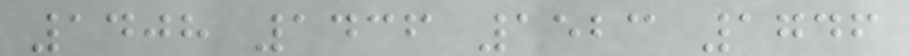1408 1436 1523 1746
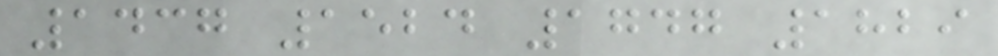1437 1524 1747 1829
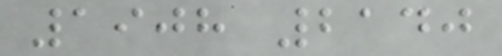1908 2140
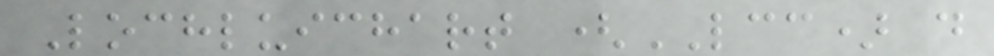Lochluichart (LCC) d
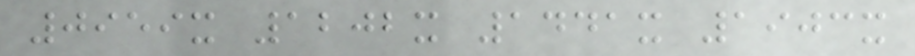0959x 1202x 1441x 1903x
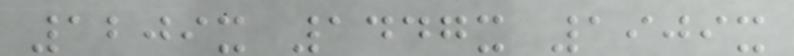1209x 1447x 1909x
